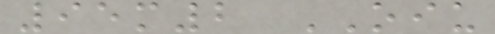95m2 OIU
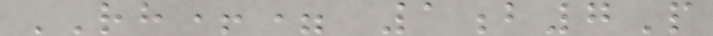RH+= 1b7P
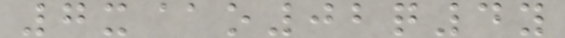7x@o02q4y
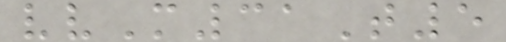vvM31T5
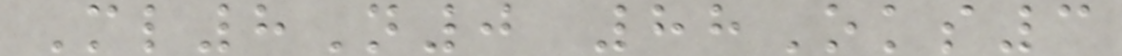Ml8N0 88Oks3
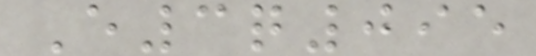E3q095
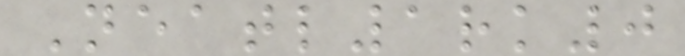Neatl1rk0
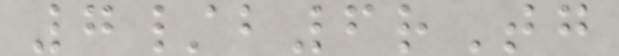7/b6rTg
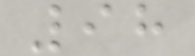98
